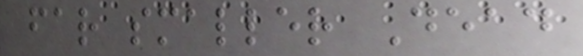far smaller Dead
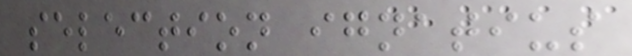selection ignatius
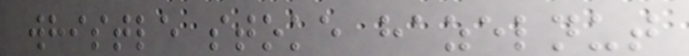whistle stoke hazelnut
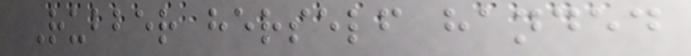Rubber herself handed
